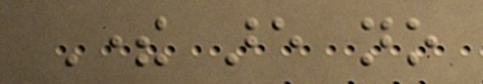There are no
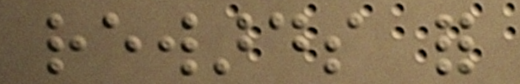rewards for
